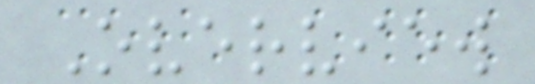Overview
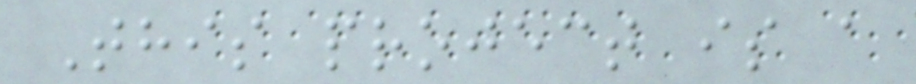This project is a
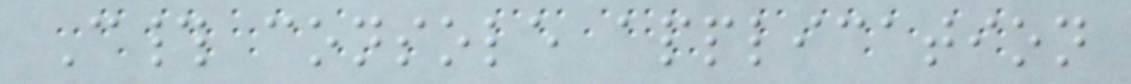C# console application
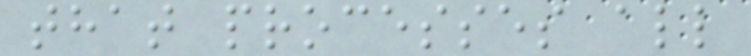that processes all
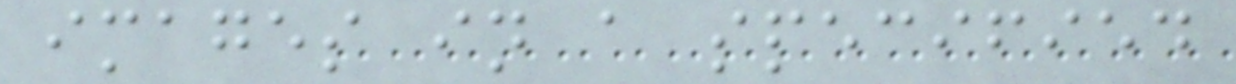images in a specified
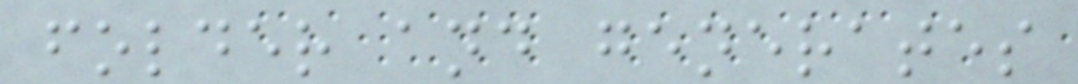folder and generates
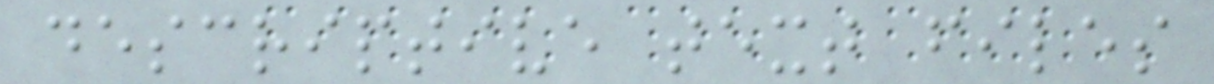descriptive text files
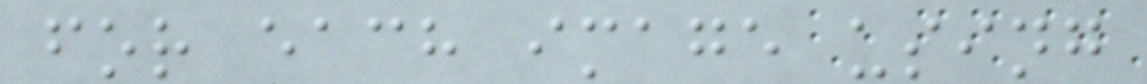for each image using
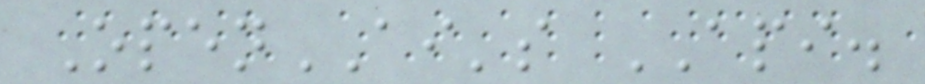OpenAI's API.
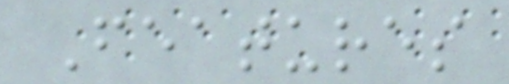Features
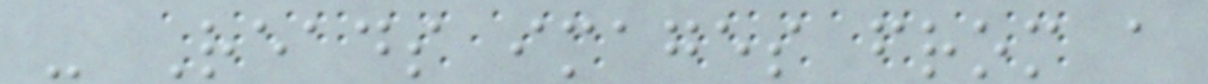- Reads images from a
